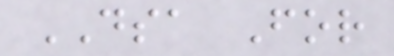DSA For
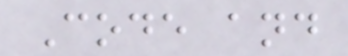Code and
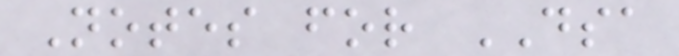Notes for DSA
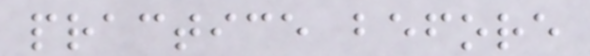practice before
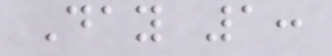Day 1:
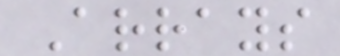Arrays
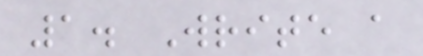1. Write a
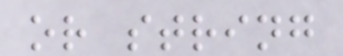or string
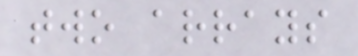two arrays
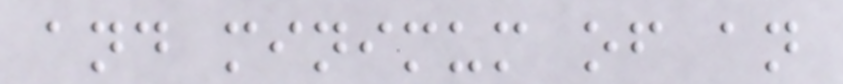and minimum of an
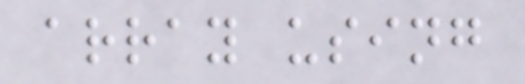array using
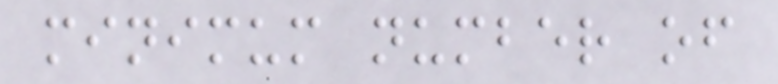minimum number of
